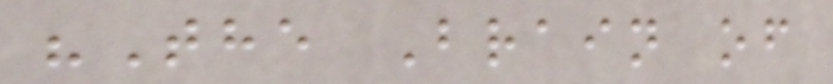"The Brain of
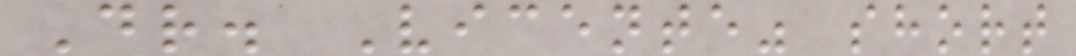Dr. Vicente" short
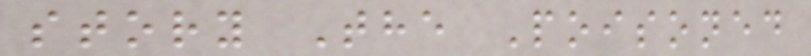story The Poisoned
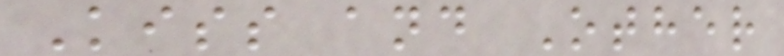Kiss and Other
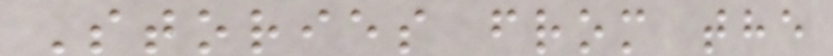Stories from the
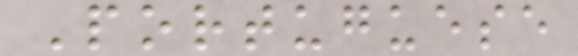Portuguese
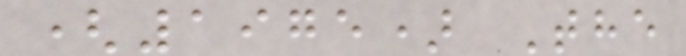(1975) The
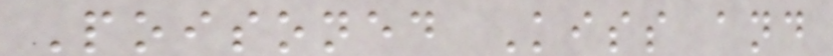Poisoned Kiss and
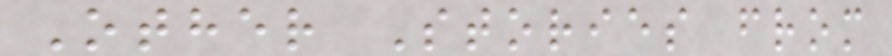Other Stories from
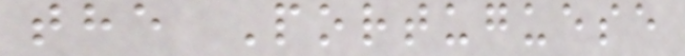the Portuguese
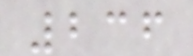236
